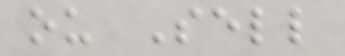ou Sell
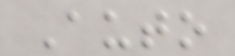Auto
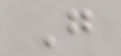G
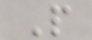P
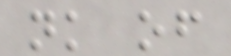nk of
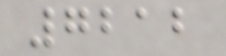7212
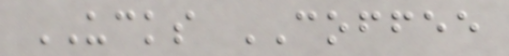UCKS COFFEE
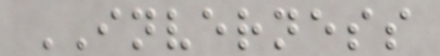INVERNESS
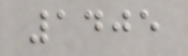1405
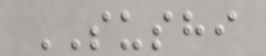SUSHI
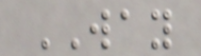WAY
